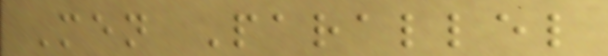Men Parallel
